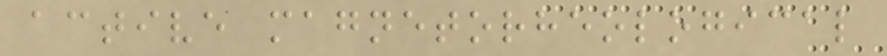active magnetorheological
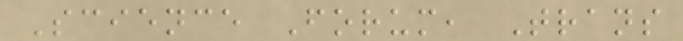Science Forum, Trans
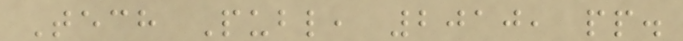Tech Publ, 2010, pp.
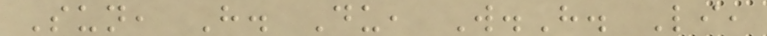Sun, H. Du, W.H. Li,
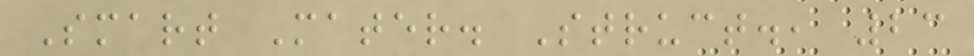Smart Mater. Struct., 23
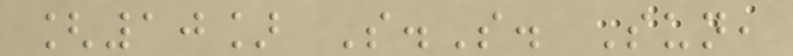[10] S.S. Sun,
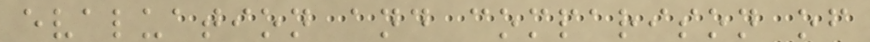evaluation and comparison of
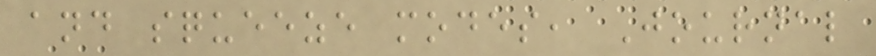and squeeze modes, Journal
